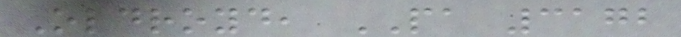Oldroyd, PA 3172
